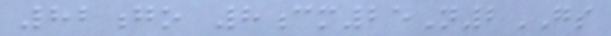82go 8cm25N2GS
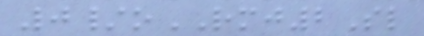0/oRMJ2Sl
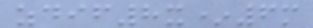zdif8x*6m
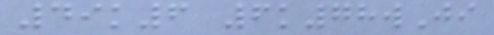49k6 6k78wJi
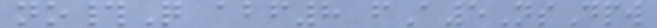no#Q abf8 fA5NsDpw
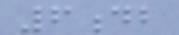6db
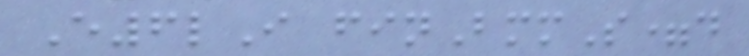E6lI finBmmS=d
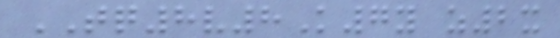TQ8v8K7y z2x
